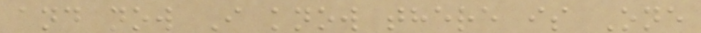and now I know there is One
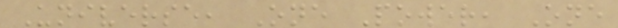Universe, One Power, One
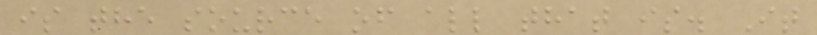is the source of all that is. It
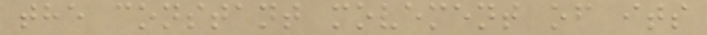the constant movement of its
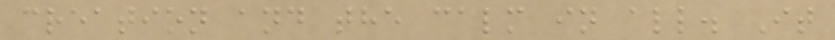creation and the calm in all. It
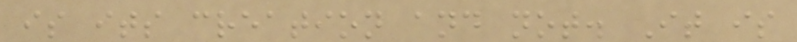is its creation and not. It is
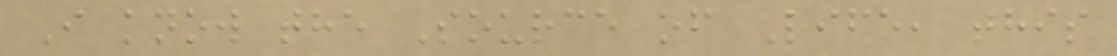I know the Source of Life, this
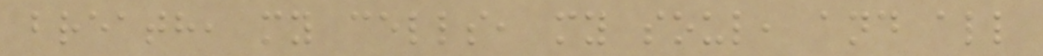breath, my cells, my soul, and all
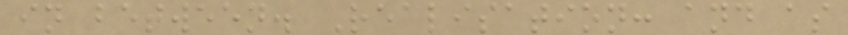in between. Realisation: and as
